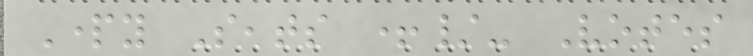Party Seats +/- Votes
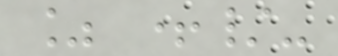% +/-
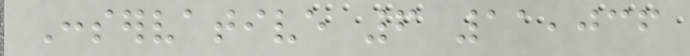Conservative 6 11,036
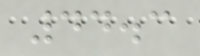44.3
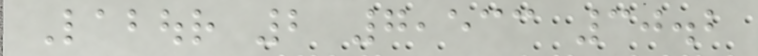Labour 2 7,533 30.2
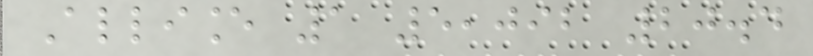Alliance 1 5,092 20.4
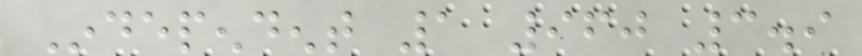Independent 1 960 3.9
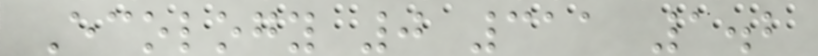Ecology 0 311 1.2
